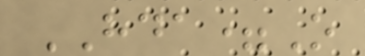HDA=O
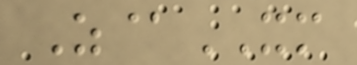Z@XM
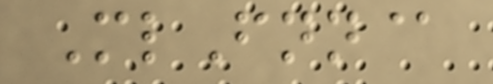MlFnn@
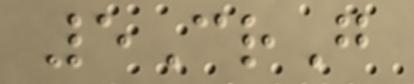5CrG
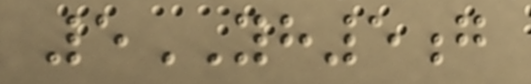5YH5g
